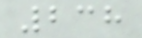238
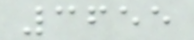3655
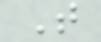T
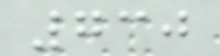730
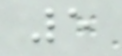5
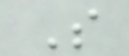S
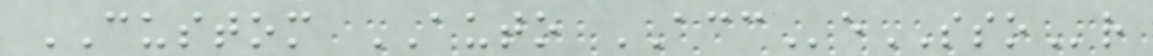CUSTOM AUTO ACCeSSOr
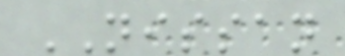NISSAN
